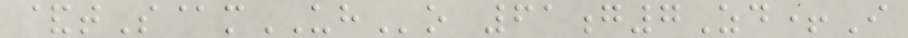&tS@mUHo 61g7Zd+I
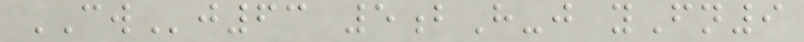CWj63 5bH-j yFn9
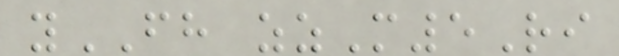yFH zzM5Ri
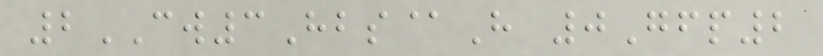2CW3Hbs@H 0Gfp2
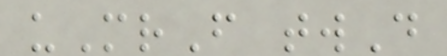uMrF twD
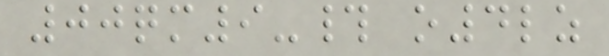00qm9-# o4lz
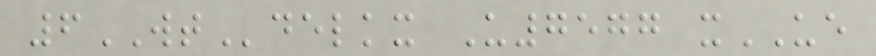6WTdelkx U7577 xUE
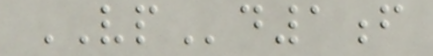VPd1f
